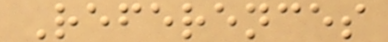References
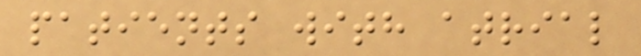patients with atrial
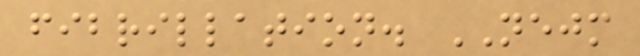fibrillation. NEJM
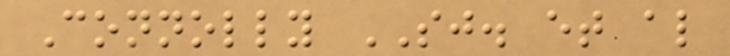Connolly SJ. et al
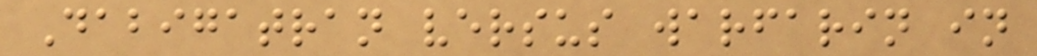Dabigatran versus warfarin in
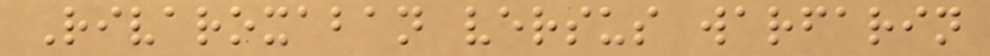Rivaroxaban versus warfarin
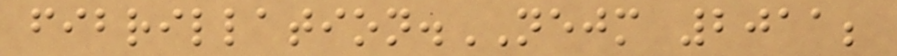fibrillation.NEJM 2011;
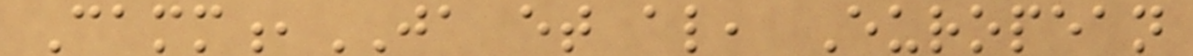Camm,JA et al, European
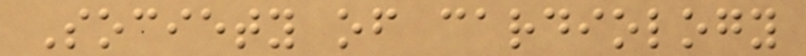Society of cardiology
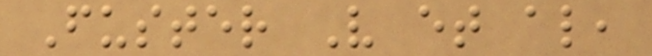Fuster V et al,
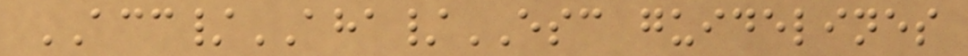ACC/AHA/ESC guidelines
